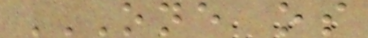ONE OS
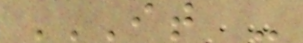IT -
